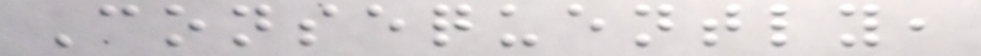Consequently,
